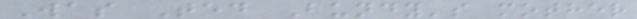Was Ted Bundy's mother
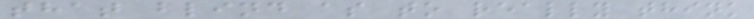that blind as to really think
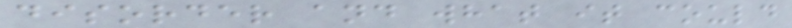disorder and what it could
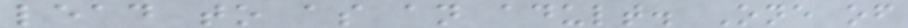lead to as an adult. One of
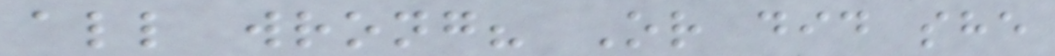all wrong? Or did she
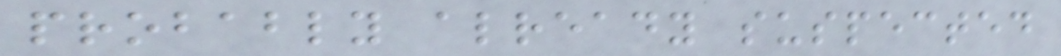probably already suspected
